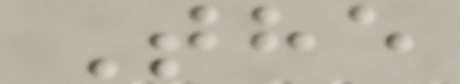The
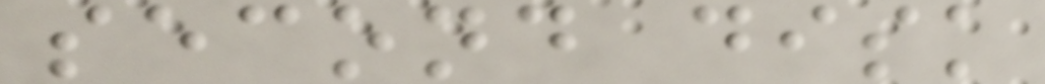second disk
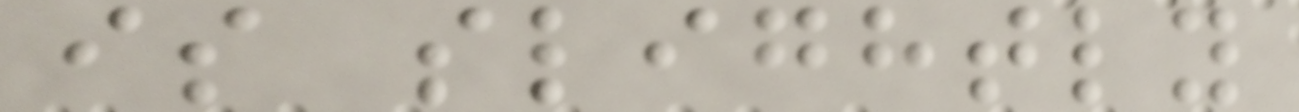is slightly
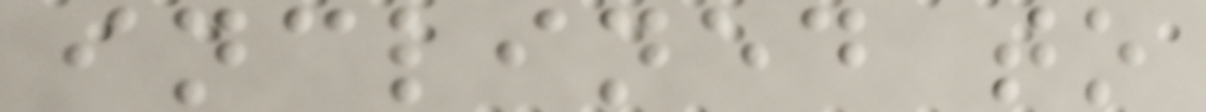inclined to
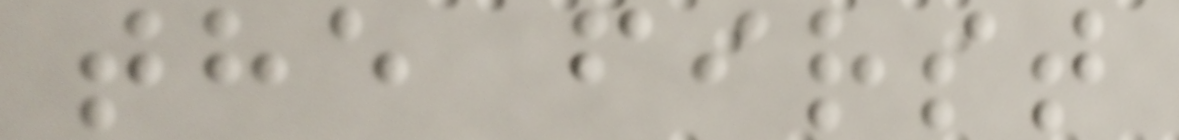the first
